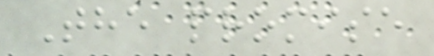The promise
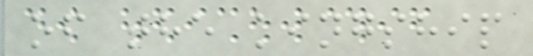of the kingship
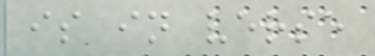is in verse
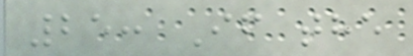25: If the
